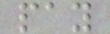pay
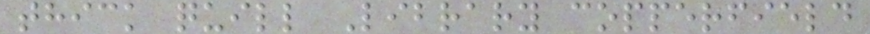thick quill Library copperfield
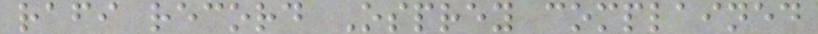rafi record Osprey complained
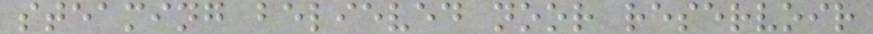steaming believed noor reservoir
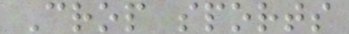Crop sports
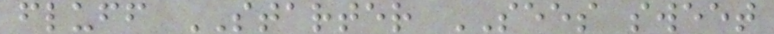fluff STARTER SEES sweet
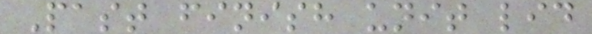Past finish unit lid
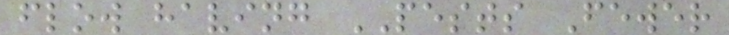flow having PESTS Fewer
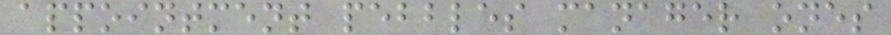appointment pebbles manager ones
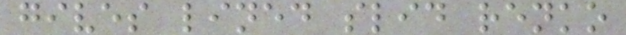gives lined slid renko
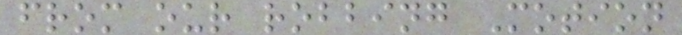from our robbing Motion
